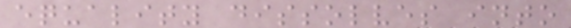equality dissolves into
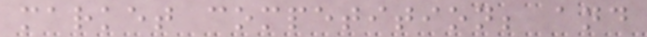market competition; and
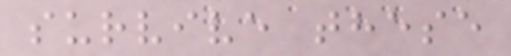survive these
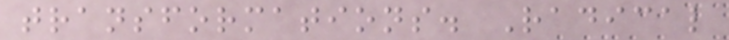transformations. Radical
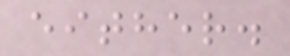either.
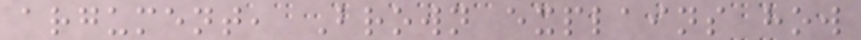argument, Brown explains how
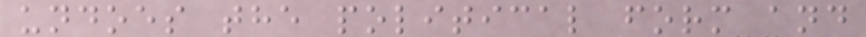undoes the political form and
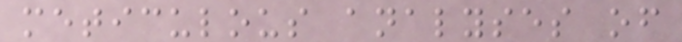meticulous analyses of
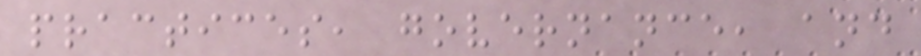practices, governance, and
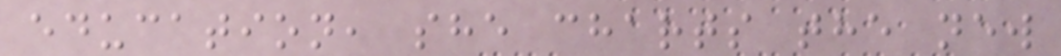education, she charts the new
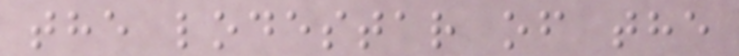the lodestar of the
